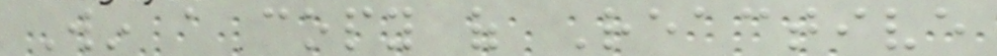Win a copy of Reactive
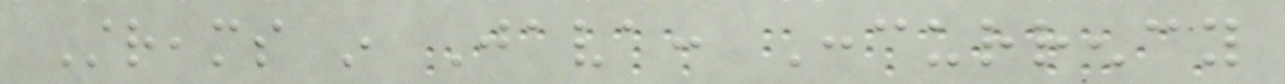Streams in Java: Concurrency
